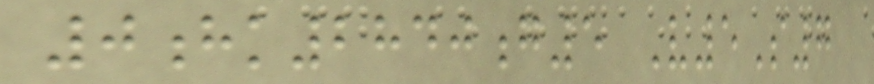0hk2840g5 V5S7
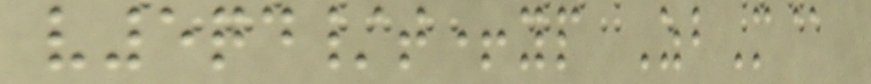v5qd/t+yp ZbM@
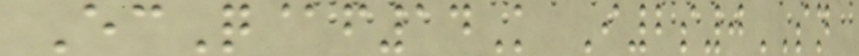EcQ@f14K I2s0SN
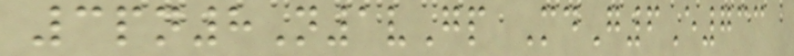3pn8N1vGp MdG6E733
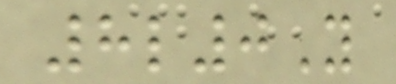8l0Y
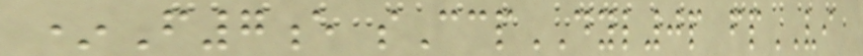*F7e sCcpDYL0p fpVI
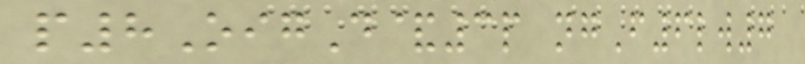p8OigD&3p ngF6lw7
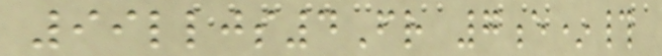99lljs4Fr 7e*#
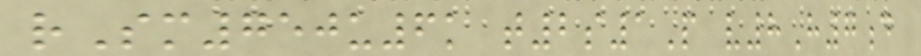rSm750u6k t2s1P v8H7d
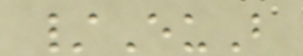/EuB
